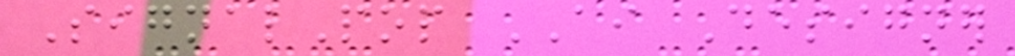SignalPop AI Designer
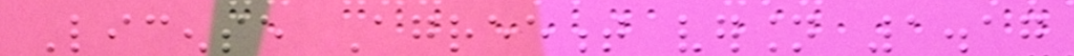License Agreement version 1.17
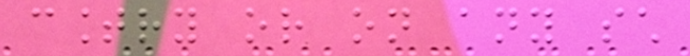country or on any such
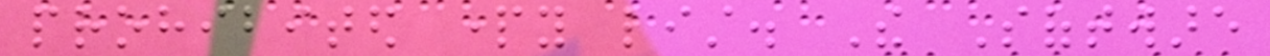prohibited party list. The Software
